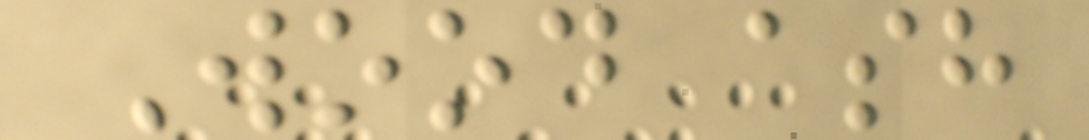Wood ash
